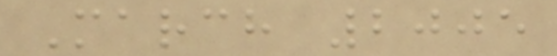March 2005
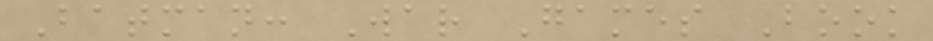Batman: War Games Book
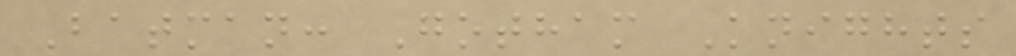Batman: Gotham Knights
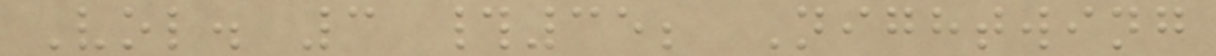Vol. 3 #35; Nightwing
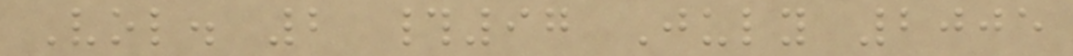Vol. 2 #97 July 2005
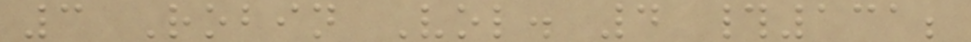3 Robin Vol. 4 #131;
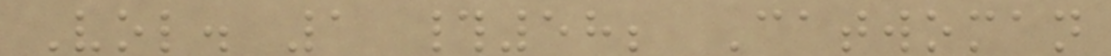Vol. 1 #58; Catwoman
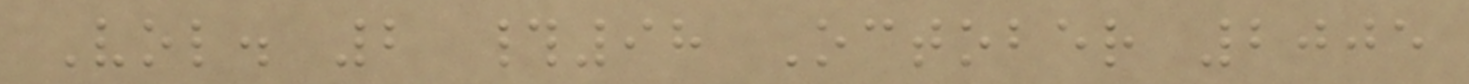Vol. 2 #98 October 2005
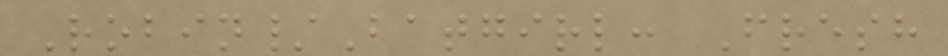Robin/Batgirl: Fresh
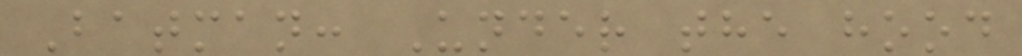Batman: Under the hood
